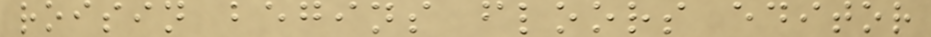roisin begins floors editor
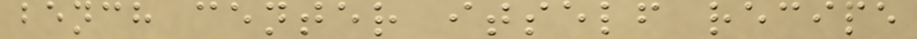bench center itself recipe
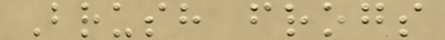Brush frogs
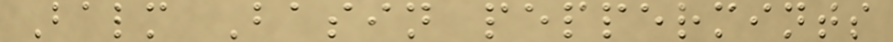Balm Basin peppermints
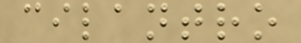cilantro
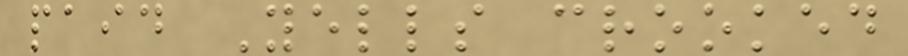paid Yells crooked
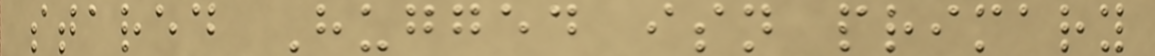stared Hugged isn primary
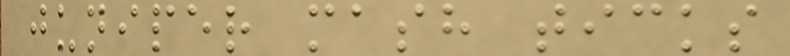juniper mash ticks
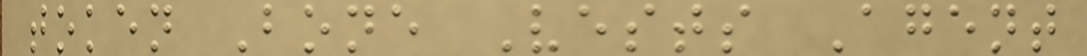token Bone Vests Agent
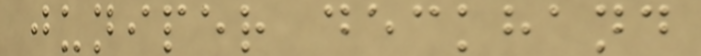juniper deckhand
